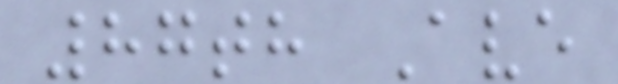87th Ave
